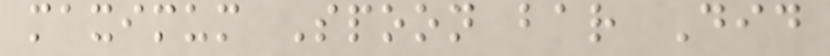maximum Spoon bar Did
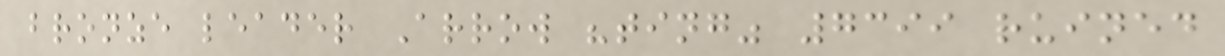bronze leader Arrow "ting" 7399 ruined
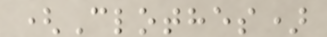(Clothes)
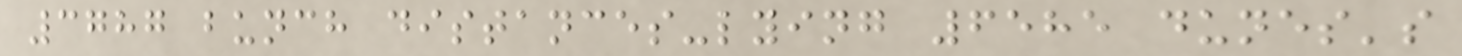3787 bunch distances-lying 6585 dunes's
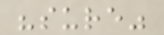"sure"
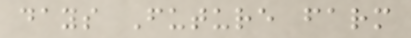days Future farm
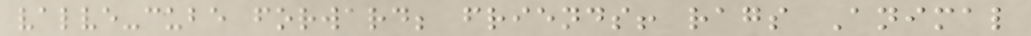valve-cube forward; friends! rags Animal
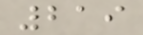219
